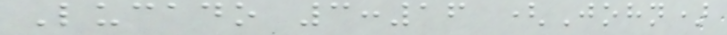Lucado 3:16 (John)
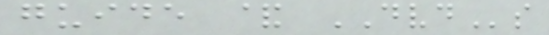guide & DVDs
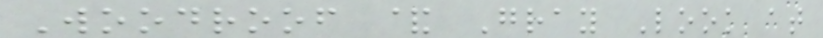Woodroof & Gray Look at
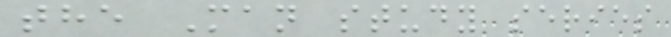the Man study series
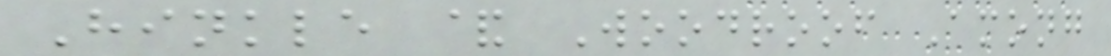Hinkle & Woodroof Among
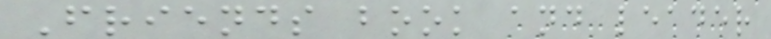Friends book and leader
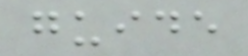guide
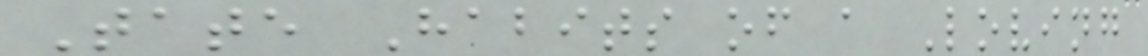Tate Habits of a Loving
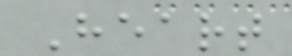Heart
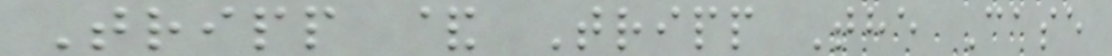Tripp & Tripp The Case
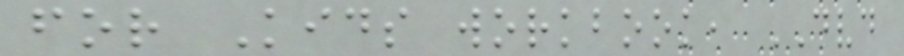for Kids workbook, DVD
